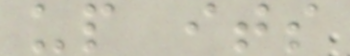up its
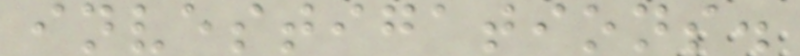investigations.
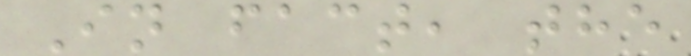In fact, the
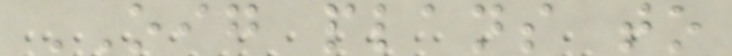OIG plans to
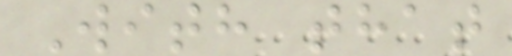With that
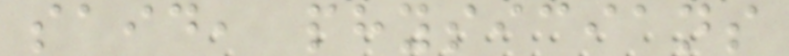said, physicians
